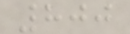800
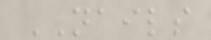NAILS
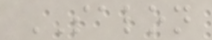SALON
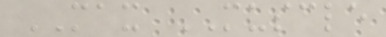MAX MUSCLE
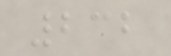232
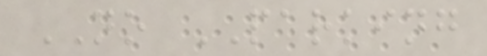NO PARKING
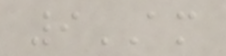9AM
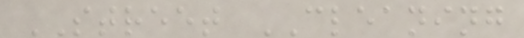STREET CLEANING
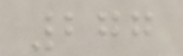277
